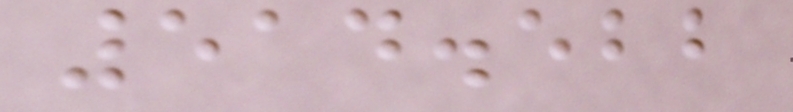514.522
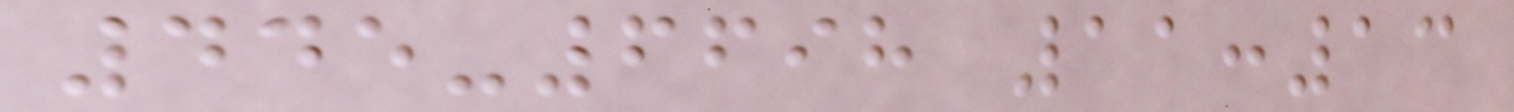445-6698 11:13
